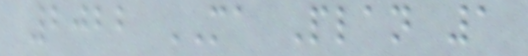2022 MA Plan 1
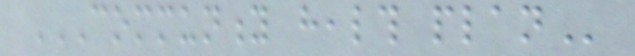COMMUNITY HEALTH PLAN
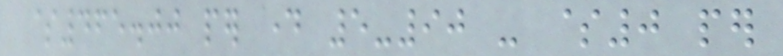$465.00 per day 5-90 - $0 per
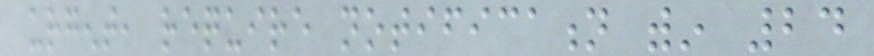urgent, require notification within 24
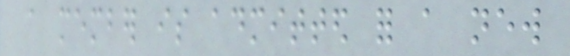a member is admitted for a new
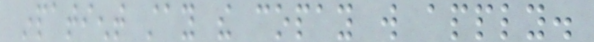inpatient stay the copay will apply.
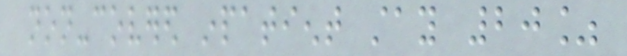non-covered inpatient stay 20%
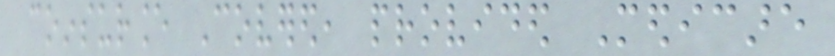coinsurance Covered, provided Medicare
